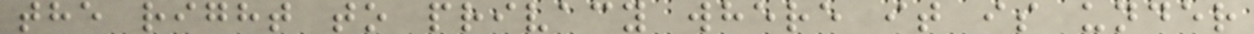the right to privacy where it is under
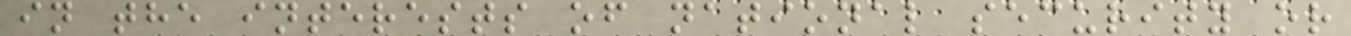in the interests of national security or
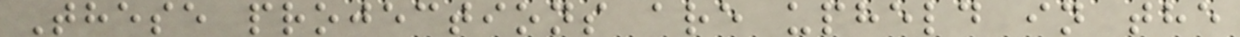These projections are upheld in the
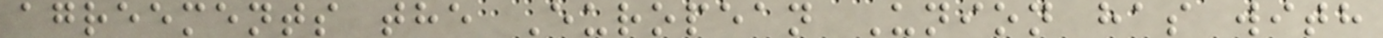agreements the European Union has with
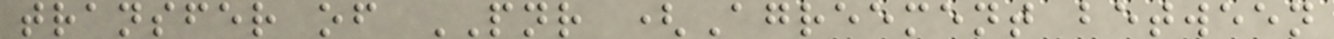transfer of PNR (Agreement between
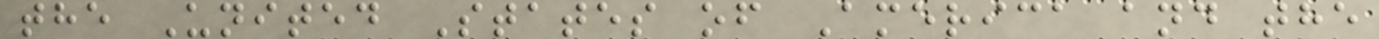the United States of America and the
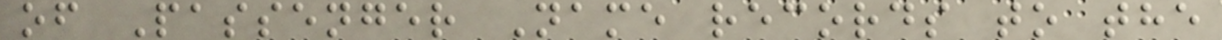of Passenger Name records to the
